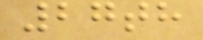27th
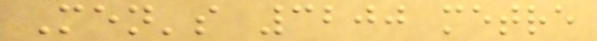Men's 3200 metre
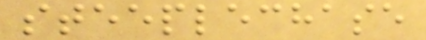steeplechase
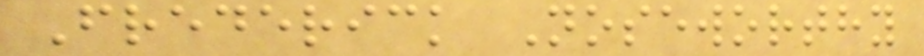Frederick Noseworthy
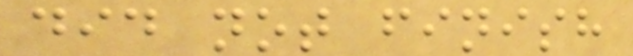did not finish
